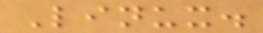Linux.
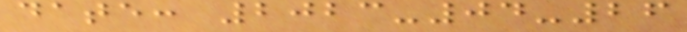date: 2023-04-26
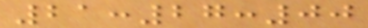21:27:00
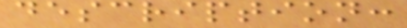description:
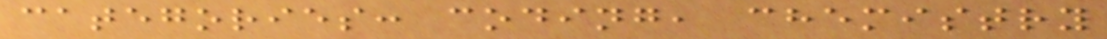categories: coding, chemistry
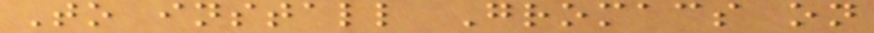To install Gromacs on
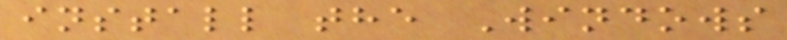install the Windows
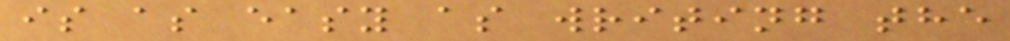is as easy as writing the
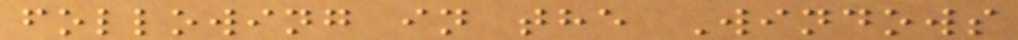following in the Windows
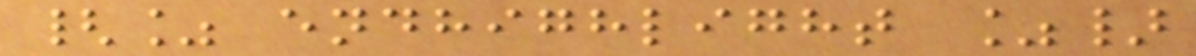{% endhighlight %}
